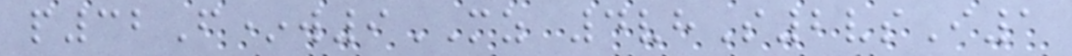p32F*w9MZ 4vhS2vsI1
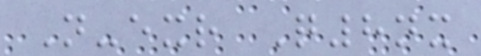N-exr Q8nx
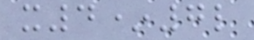x4*7l
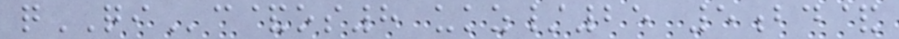qQIc&os8 ukz/25 5bd&
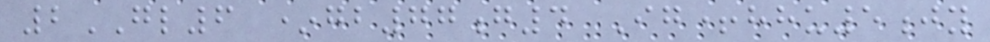2GL6 *gb77g4 Ig+hhu5jy
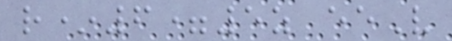r*6=5z eeV
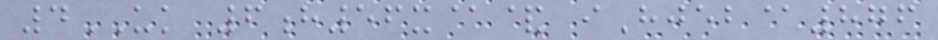4UK 6h56x@& iHjeb@876
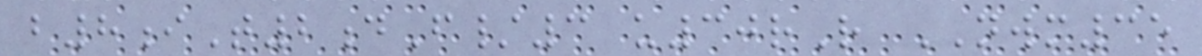b8iT2dF/3 u30rR NWM35
